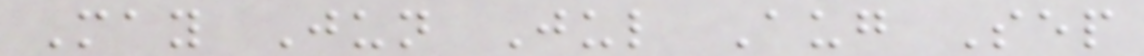May Jun Jul Aug Sep
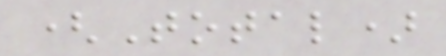(Total)
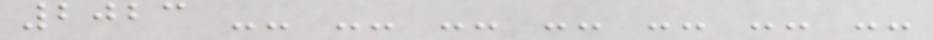2023 -- -- -- -- -- -- --
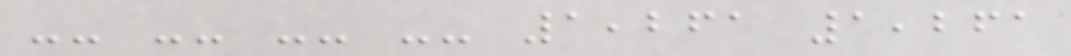-- -- -- -- 1,261 1,261
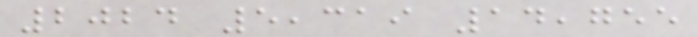2024 5,319 14,755
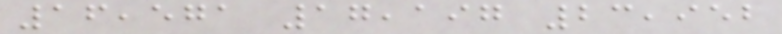16,571 17,197 23,952
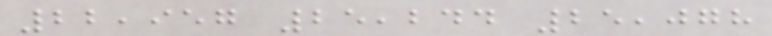22,957 25,244 25,078
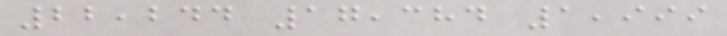22,244 17,384 1,999
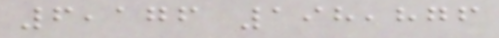6,176 198,876
